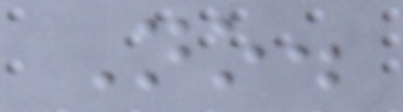No.
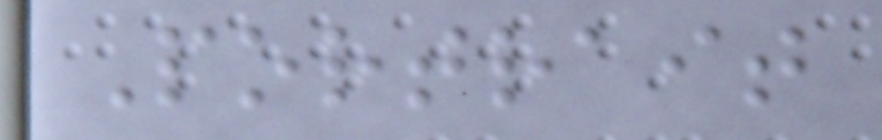Portrait
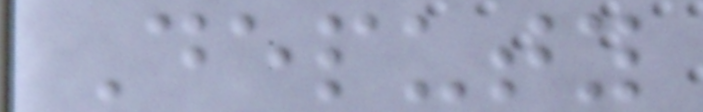Deputy
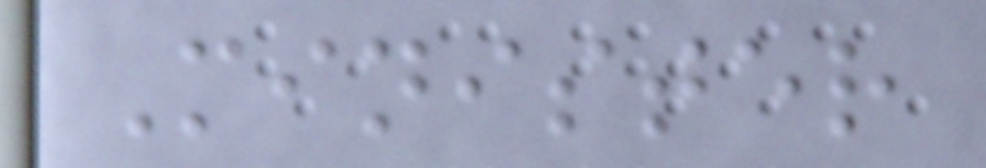Minister
